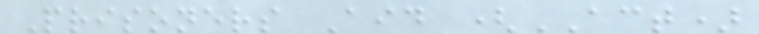Prisoners Aid (ACT)
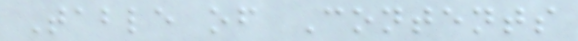Table of Contents
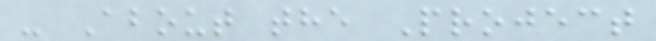- About the Project
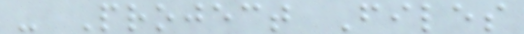- Project Files
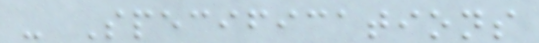- Specifications
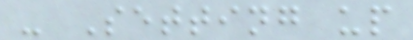- Setting up
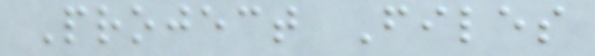Project Files
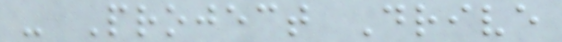- Project Drive
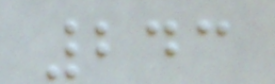243
